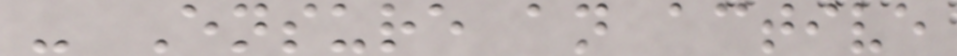- Ensure an active
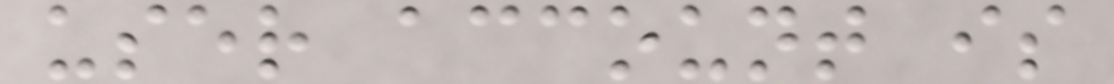user account is
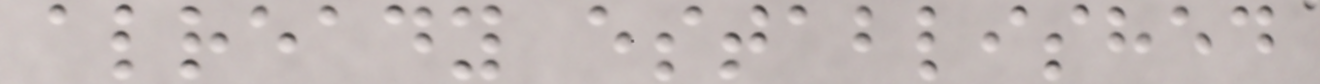already established
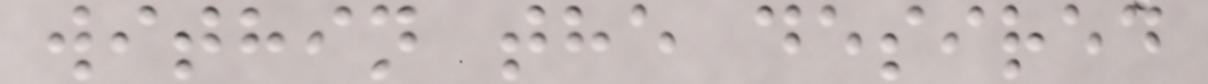within the desired
